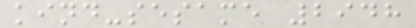kind-sesame 2948
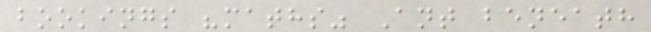bookings "maths" Ant beneath
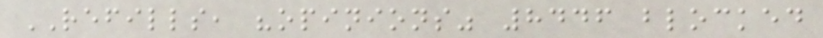REFILLS, "opinions" 8446 blocked
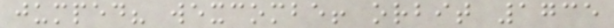jumped? wexcombe! orbit 1735
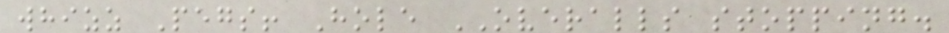whizz Pegs! Hole OVERALLS stopping.
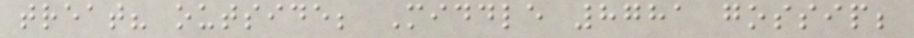treat? outside; Middle 8781 gossip;
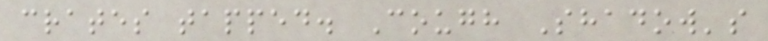crates tapped. Cough Shadow's
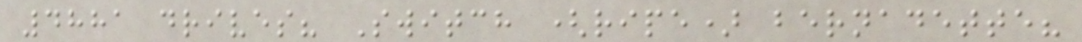4881 drives? Switch (ripe) bernadette?
